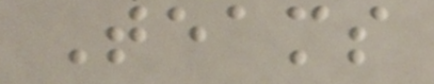Teams
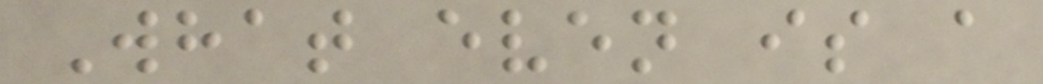What even is a
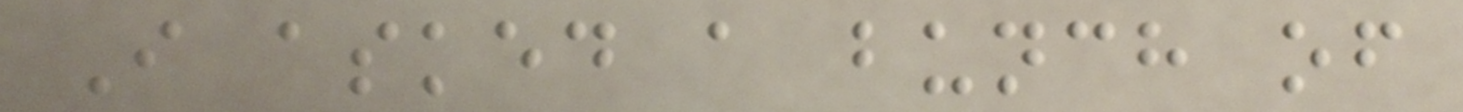I asked a bunch of
